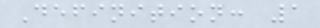Definition: 1
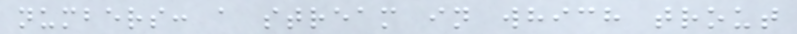numbers: a stream in which trout
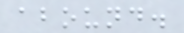abound.
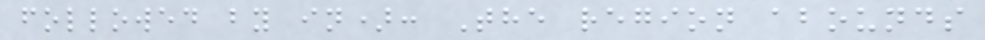followed by in): The region abounds
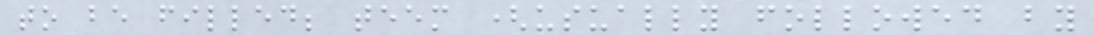to be filled; teem (usually followed by
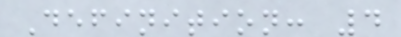Definition: 4
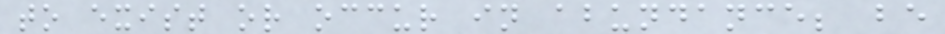to exist or occur in abundance; be
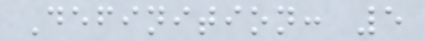Definition: 5
